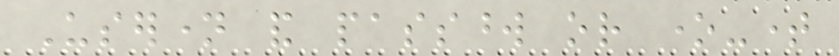Username and password or one-time
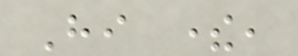Hi there,
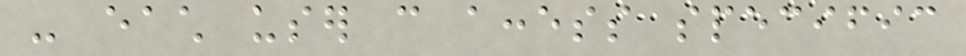- each user can access specific
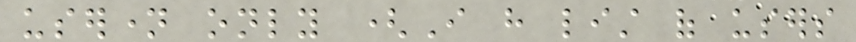username only (I have list of users
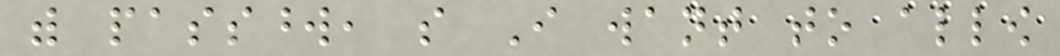with password, so I want to allow
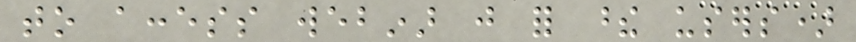to access webinar just for these users)
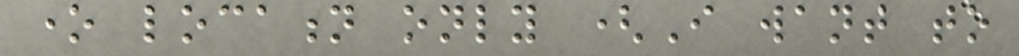one location only (I want to
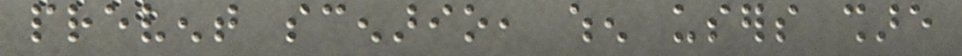prevent scenario, when users share
